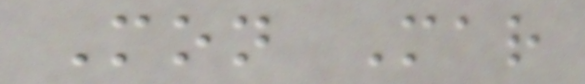Mon Mar
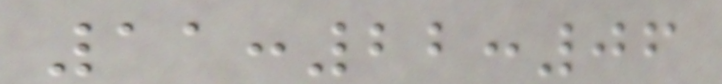11:22:06
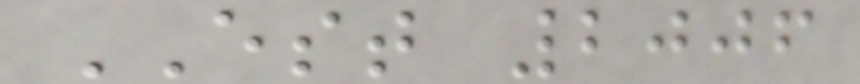EST 2006
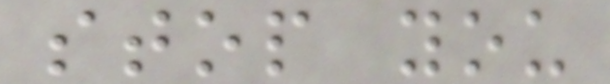stop you
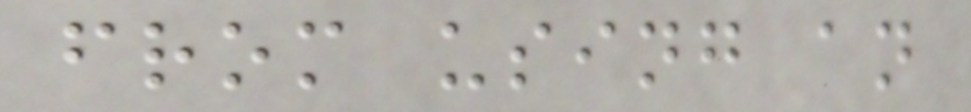from using an
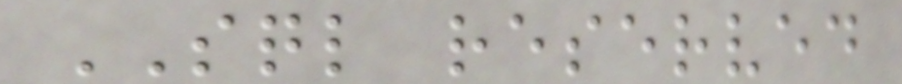SQL reserved
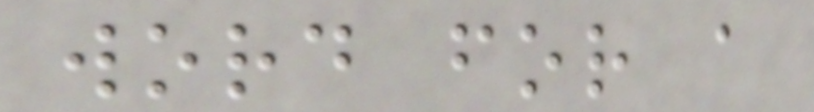word for a
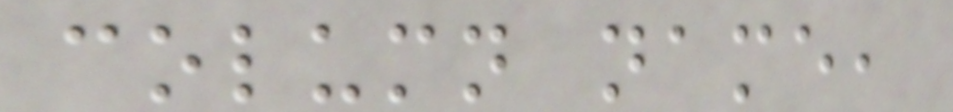column name,
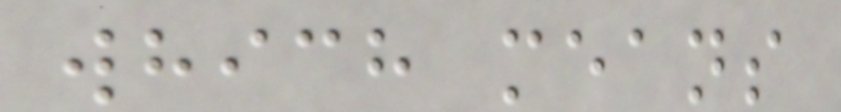which means
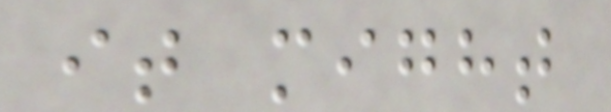it might
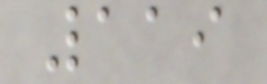119
